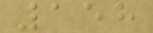158
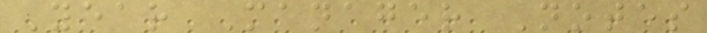Year Manager Notes
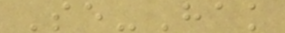Se-Hak
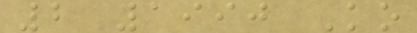2 1990 Ko
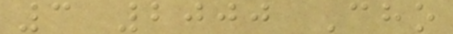3 2000 Cho
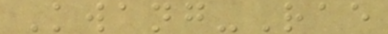Kwang-Rae
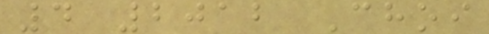4 2012 Choi
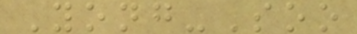Yong-Soo
